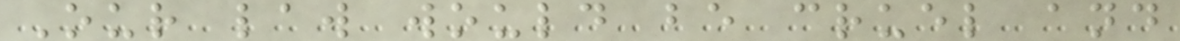Our law would be cruel and
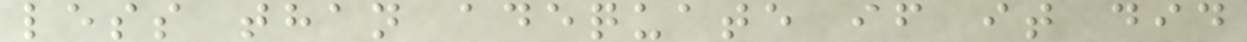less than adequate if it did
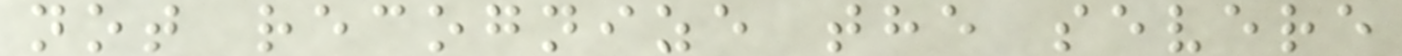not recognize the severe
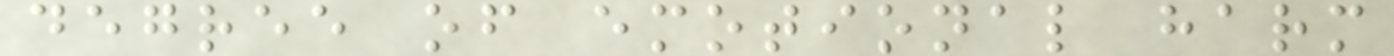degree of emotional harm
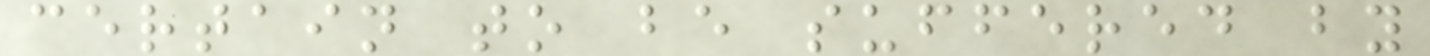certain to be suffered by
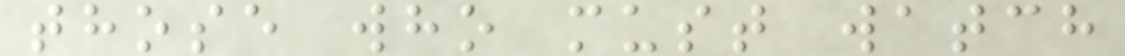those who must watch
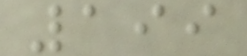199
